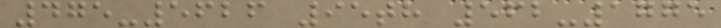475-5626 95th 562-1775
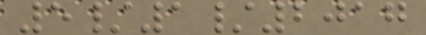5/1/2017
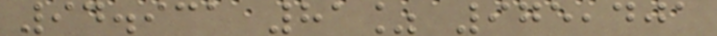94.931 81% 975,401
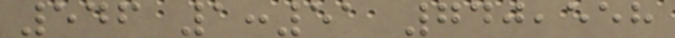546 1:51 740,558
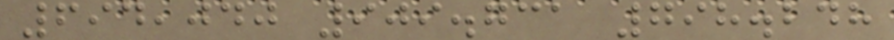694,040 909.731 798.248
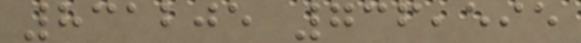831205 736,595
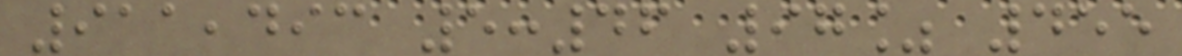911,493 5:46 97% 455
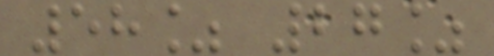58% 27%
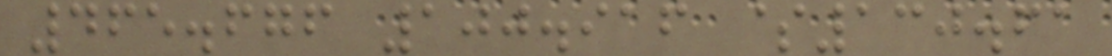465.676 100.916 $130.61
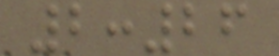2:26
